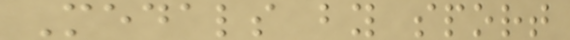Medals by sport
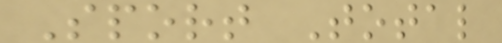Sport Total
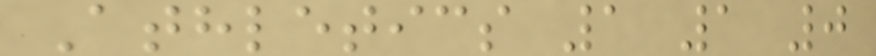Athletics 1 1 0
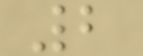2
